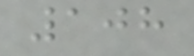108
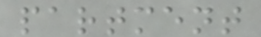partment
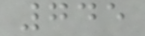745
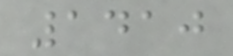1410
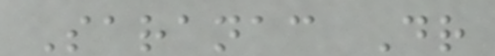Saranac Dr
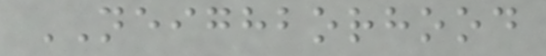NEIGHBORHOOD
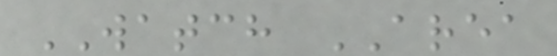WATCH AREA
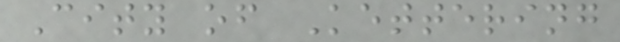City of Kettering
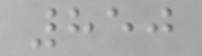850
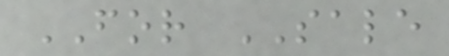FOR SALE
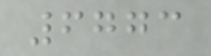6773
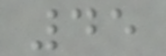45
